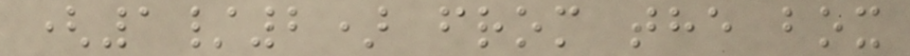(1/2) from the box
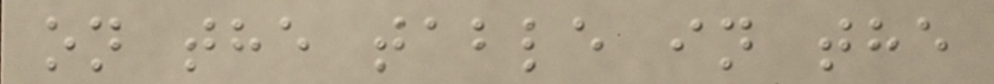on the table in the
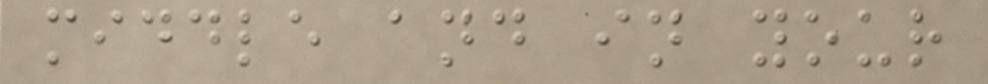middle and in your
